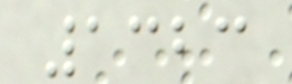1323
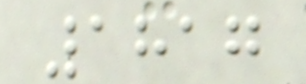1817
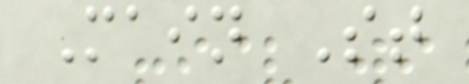Main St
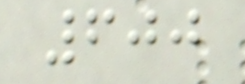600
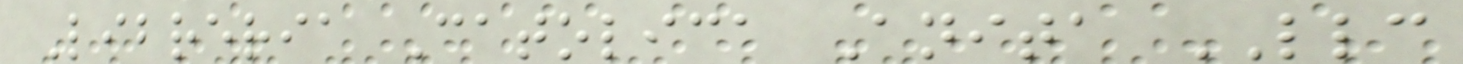Libreria Catolica Anita LLC
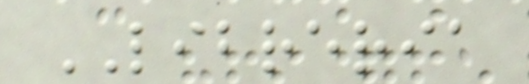LIBRERIA
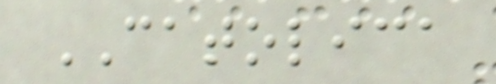CATOLICA
